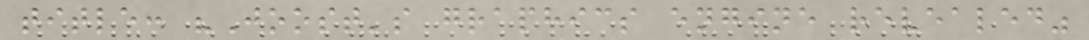title: "Joost's graphics engine revealed"
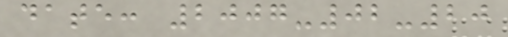date: 2007-02-20
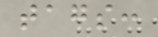tags:
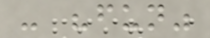- "fun"
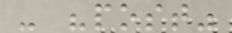- "post"
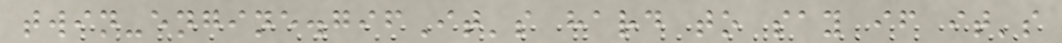twin-engine.gifIt's hard to say if it's
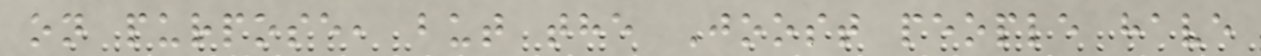on purpose, but the Joost people have
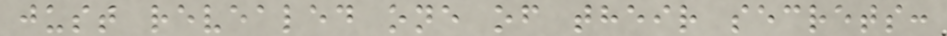just revealed one of their secrets:
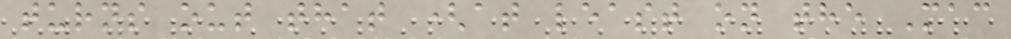turns out that (at least on the Mac
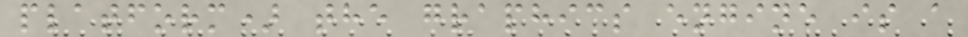platform) the graphics engine is a
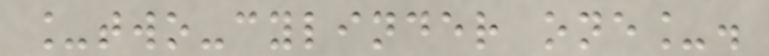_two-cylinder one_.
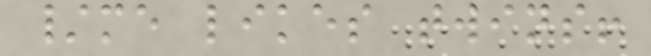/me likes twins!
